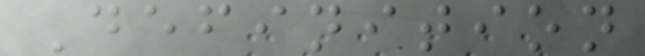Definition
